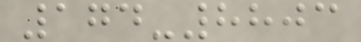174-8803
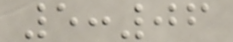5:06
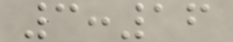3:16
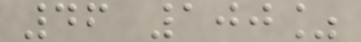46 100%
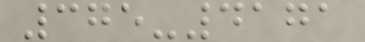375-4171
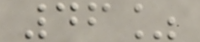46%
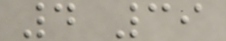4 39
